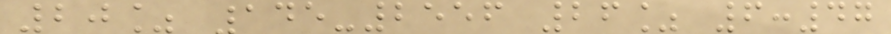20% 145-2556 26% 6:47
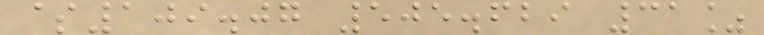$109.07 505.629 31%
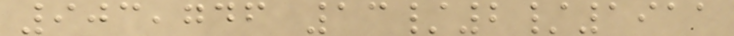903,746 13/2/1911
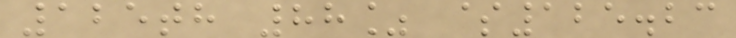125th 88% $125.23
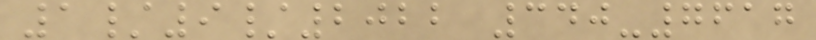1/9/2022 340-7617
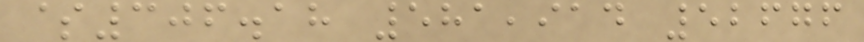$306.18 581,914 52676
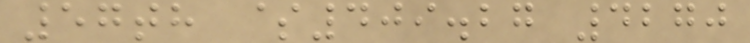57th $409.27 4270
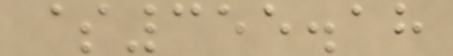$355.18
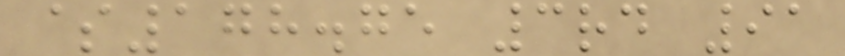$178.75 3rd 91
